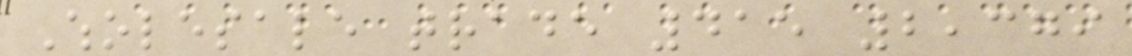Wholesale trade 415 2,379
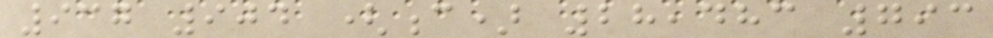937 904 (c) 28,483 793
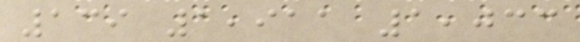139 1,911 1,033
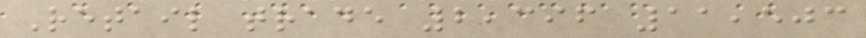Retail trade 2,396 11,503
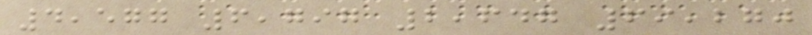4,577 6,797 2,647 69,270
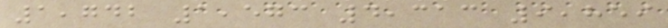1,742 1,573 4,313 9,859
